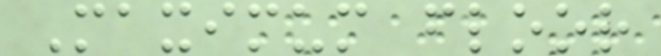Maximum floor
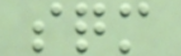sqm
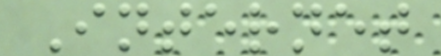Internet
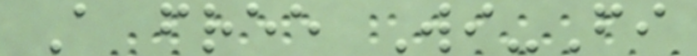A free Wi-Fi
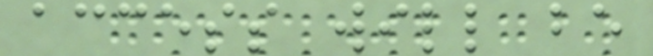access will be
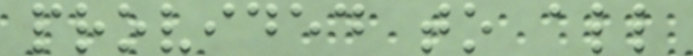provided to all
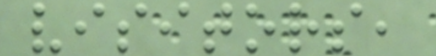visitors,
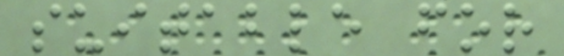suitable for
